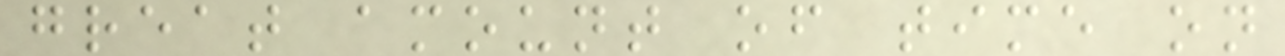great amount of time on
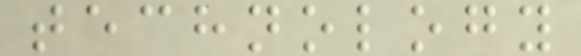technology
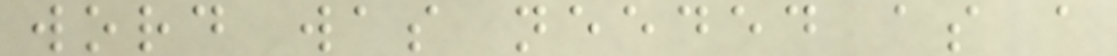word was needed as a
